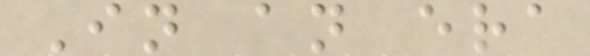In an era
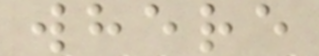where
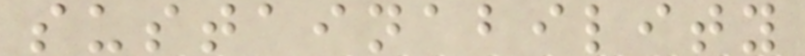sustainability
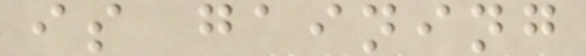is gaining
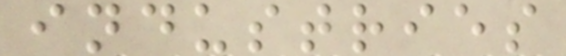industries
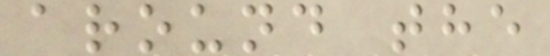around the
